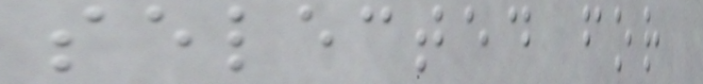selected for
